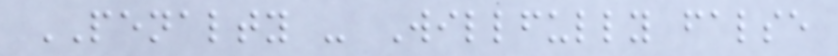PENALTY - Willfully false
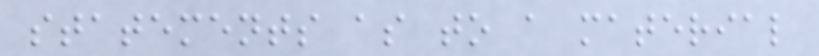statements as to a material
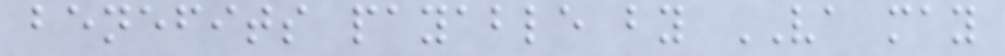benefits payable by VA may
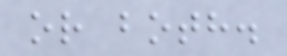or both.
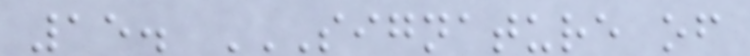15. SIGNATURE OF
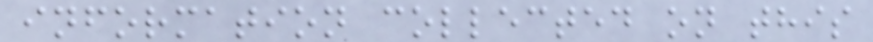information collected on this
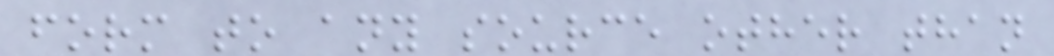form to any source other than
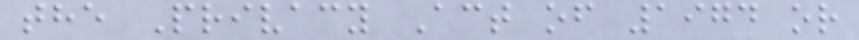the Privacy Act of 1974 or
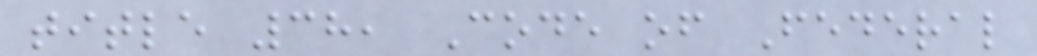title 38, Code of Federal
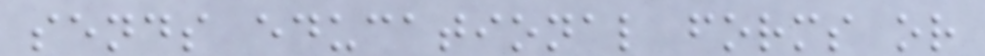sends educational forms or
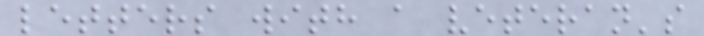letters with a veteran's
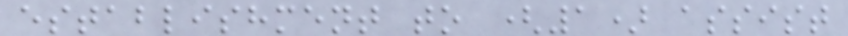establishment to (1) assist
